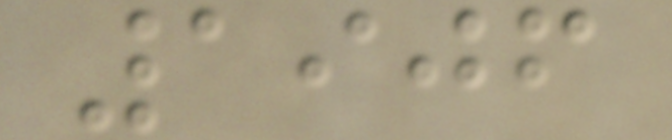1906
